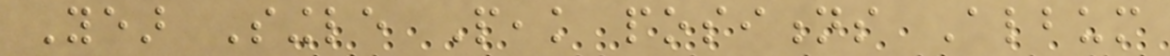Year Single Peak positions Album
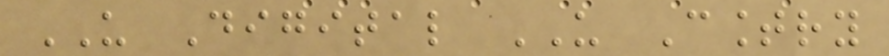US Digital US Country
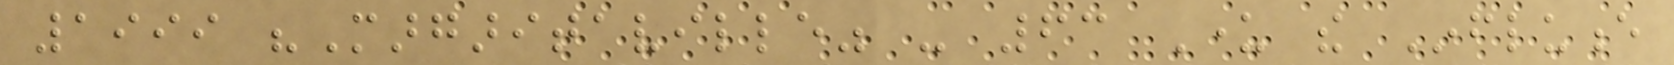1999 "Margaritaville" - 63 Under the Influence
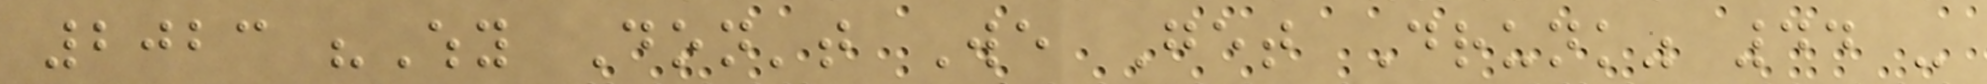2023 "Why Don't We Get Drunk" 44 -
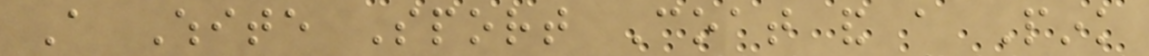A White Sport Coat and a Pink
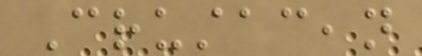Crustacean
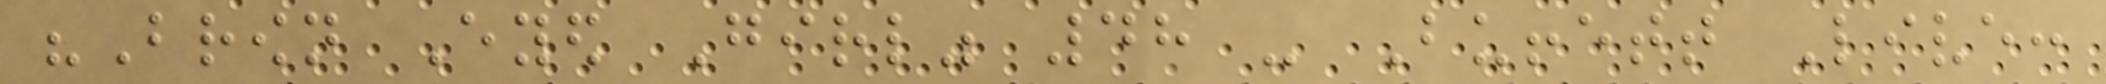"Brown Eyed Girl" 48 - Buffett Live:
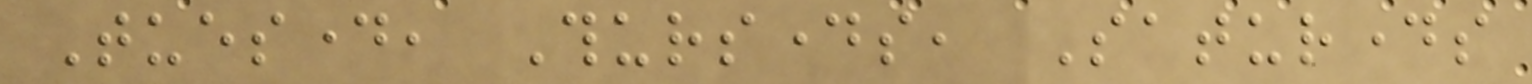Tuesday, Thursdays, Saturdays
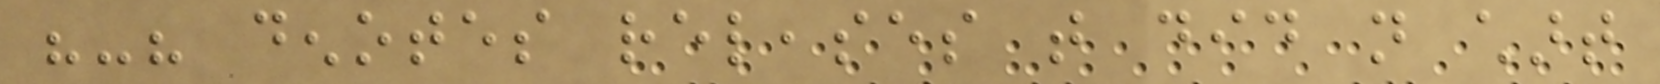"-" denotes releases that did not chart
